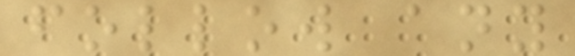follow any
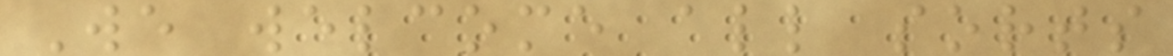We welcome all sorts
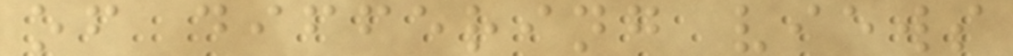of differing views
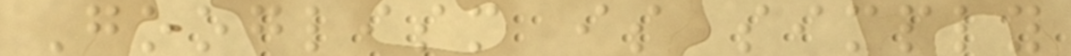Googlism is simply
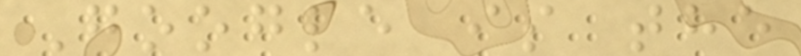Google is the
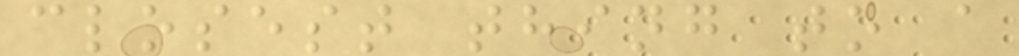closest thing to a
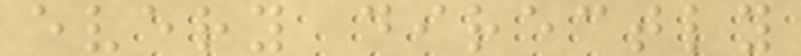every directly
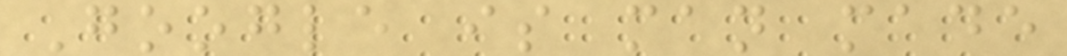Google is man made
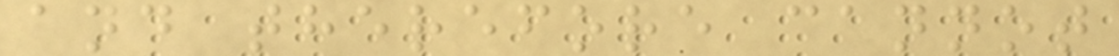and therefore cannot
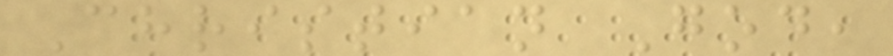Christian God,
